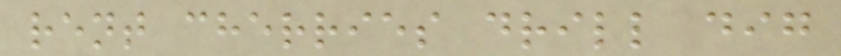rent cherries drill dig
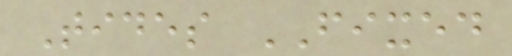Tides FIXED
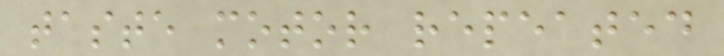taste motor repeated
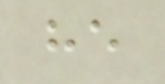he
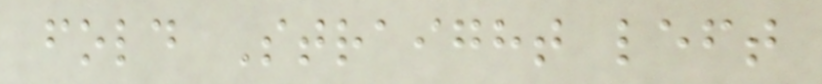fold Straight left
